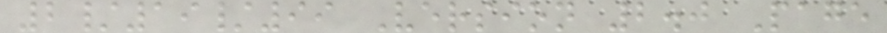2/19/99 Version 2.0 Page
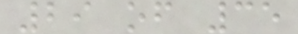29 of 35
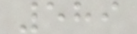589
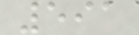591
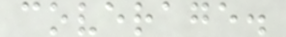coverage.
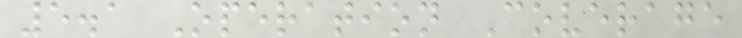5.1 Operation Coverage
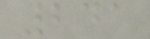241
